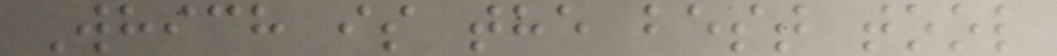Which is the best tool
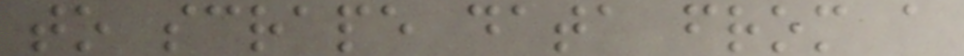to scrape data from a
